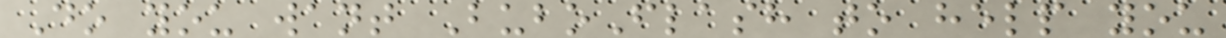Do you want BuboFlash to help you
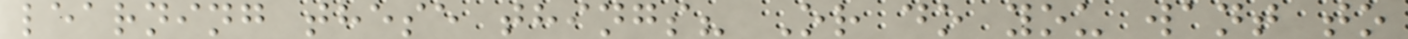learning these things? Or do you want to
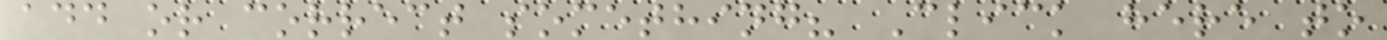add or correct something? Click here to
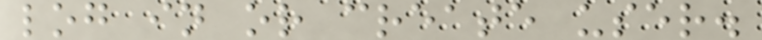log in or create user.
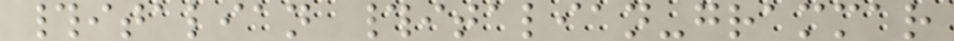#italian #italian-grammar
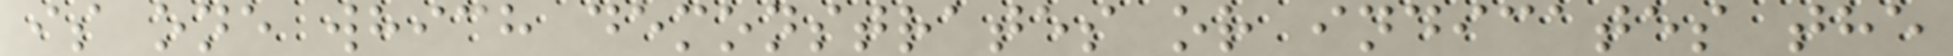is one which demonstrates or indicates the
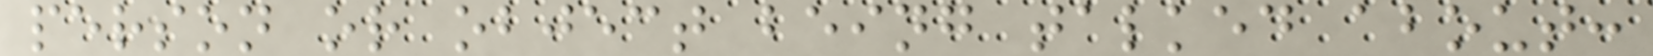person or object being talked about:
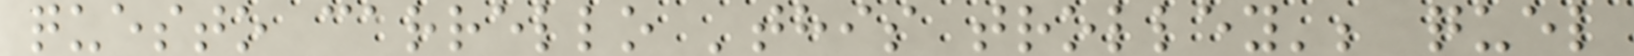questo carrello 'this trolley'; quel
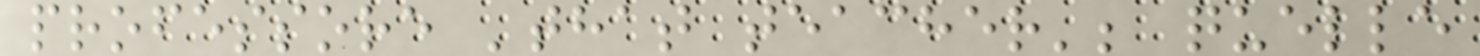professore 'that teacher'; quelle
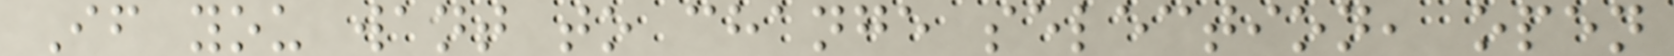If you want to change selection, open
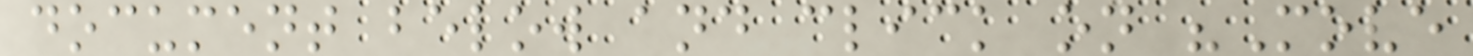document below and click on "Move
